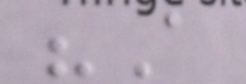"A
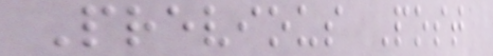Previous Post
